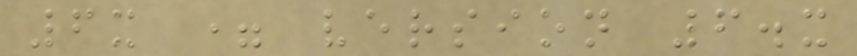6x = version 6.x
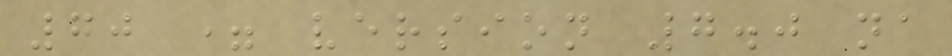70 = version 7.0 na
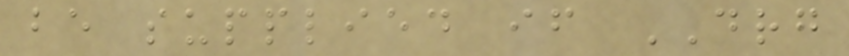be supplied if DRG
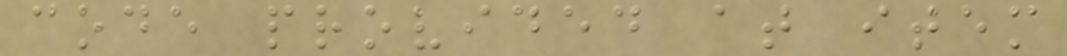code provided at item
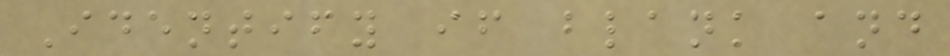Identify if blank and
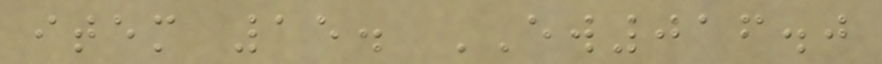item 15. EW016.0
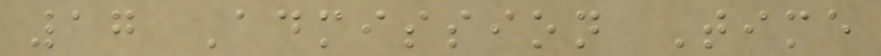17 Admission Time
